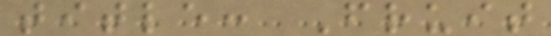title: Fruit
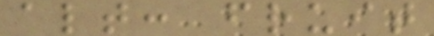alt: fruit
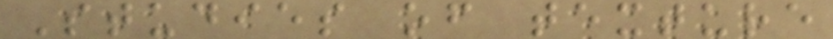Studies of texture
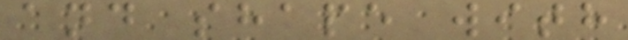and shape with
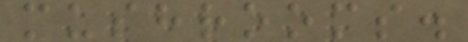mushrooms.
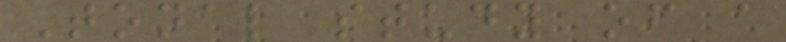Tonal study of a
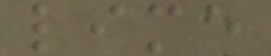lime
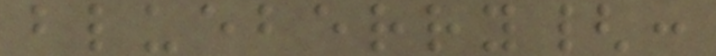blueberry{:
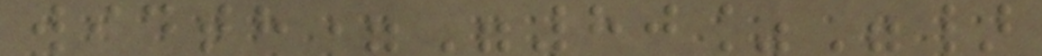width="80%"}
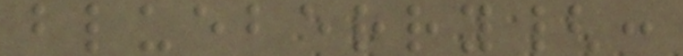blueberry{:
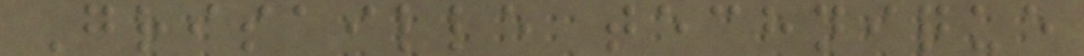Grisaille technique
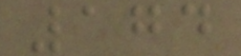174
